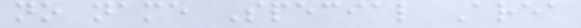no name Special Area
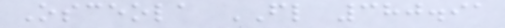Osceola FL 380.91
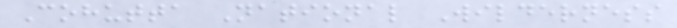Cohutta National Wilderness
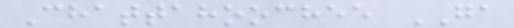Chattahoochee GA
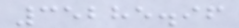35285.96
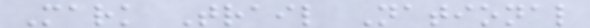Mark Trail National
